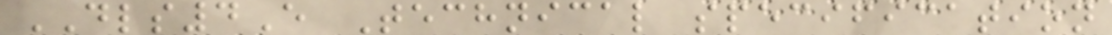DLS4E Technical specification
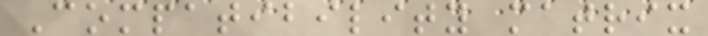Compatibility matrix
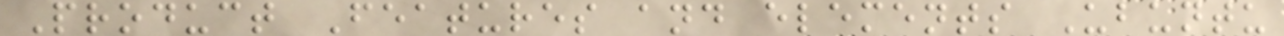Product Features and elements Ubuntu
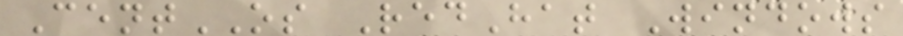CentOS RedHat Windows
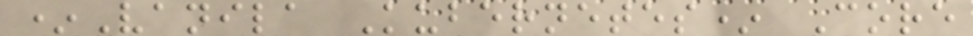*Vanila Kubernetes* Core
